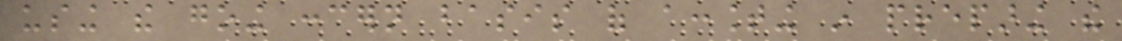using the going concern basis of accounting in preparing the
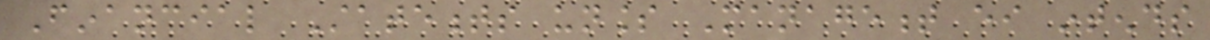Financial Statements unless Management either intends
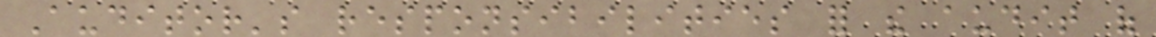Auditor's responsibilities for the audit of
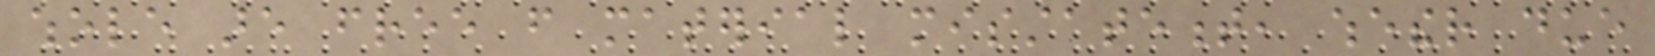whole are free from material misstatement, whether due
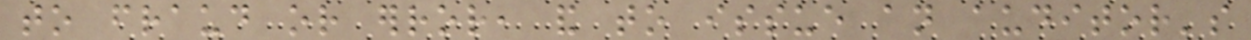to fraud or error, and to issue an auditor's
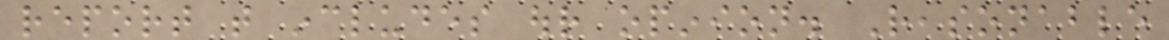report that includes our opinion. Reasonable
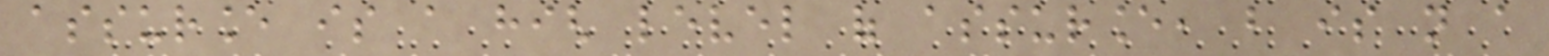assurance is a high level of assurance, but is not a
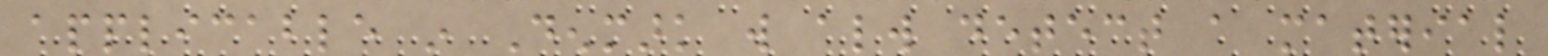applicable in Denmark will always detect a material
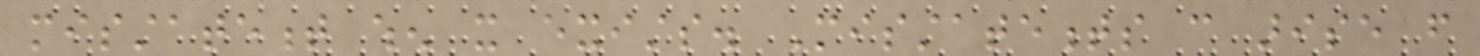misstatement when it exists. Misstatements can arise from
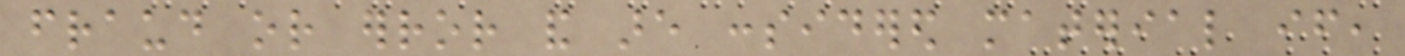fraud or error and are considered material if,
